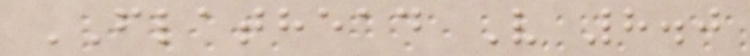FLATHEAD V 8.0
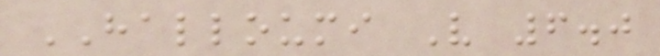HALLOUMI V 6.0
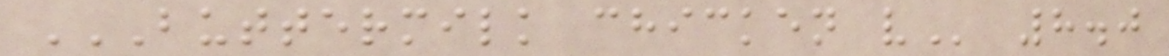BUTTERMILK CHICKEN V 8.0
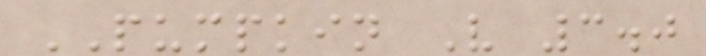PUMPKIN V 3.0
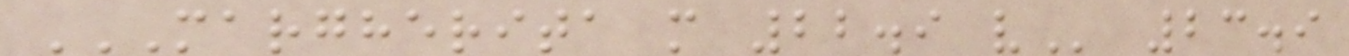MARGHERITA M 22.9 V 23.9
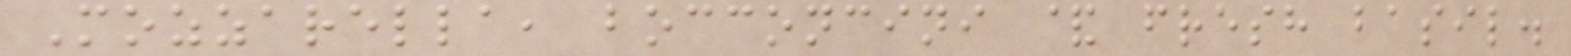Mozzarella, bocconcini & fresh basil.
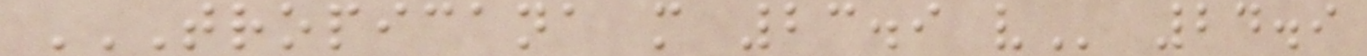TROPICANA M 23.9 V 24.9
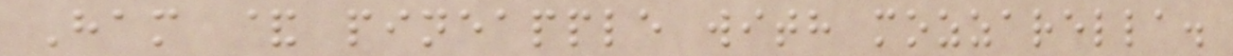Ham & pineapple with mozzarella.
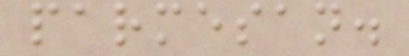parmesan.
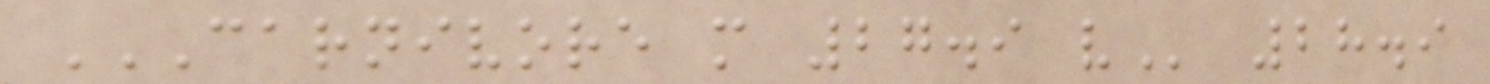CARNIVORE M 27.9 V 28.9
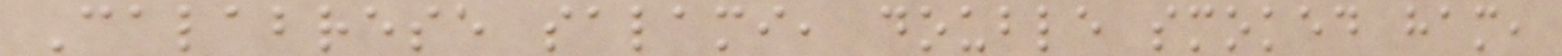Calabrese salami, double smoked ham,
